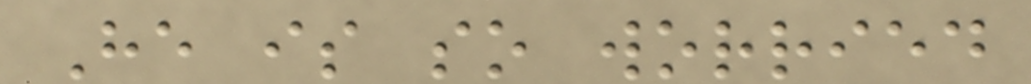He is so worried
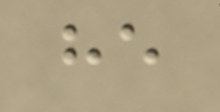he
